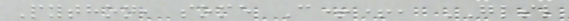Python, some C++, GLSL
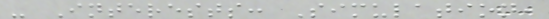- Interests: Simulation,
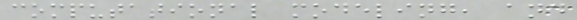computational modeling, and
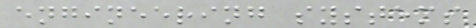engineering systems
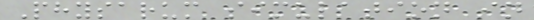Physarum simulation in
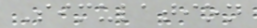Simulation
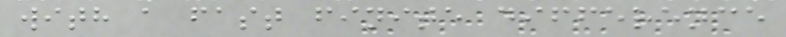with a fast finite difference
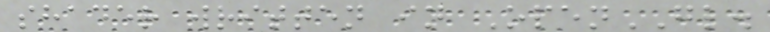shader written in OpenGL.
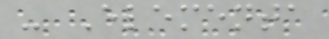- Elementa
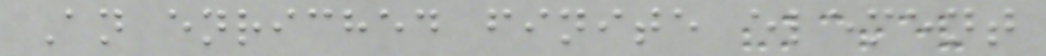An enriched finite element
